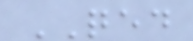QED
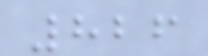826
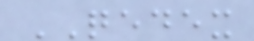QEDEX
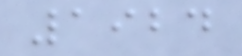1924
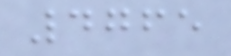4765
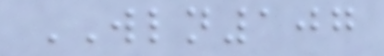WLN107
